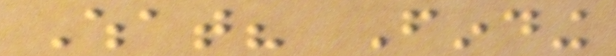What? Finding
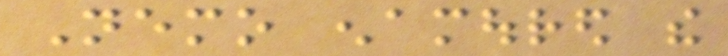Nemo enamoured the
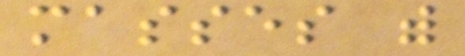masses with
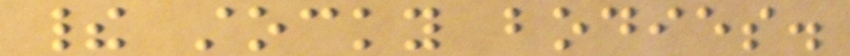their stocky bodies.
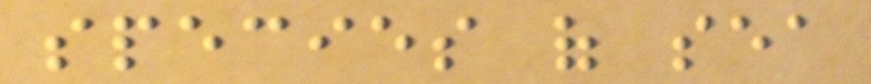species of sea
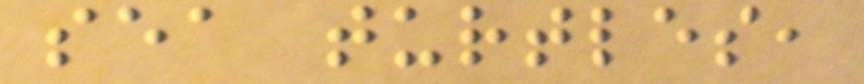sea turtles,
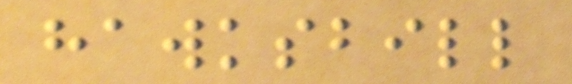hawksbill
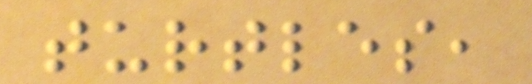turtles,
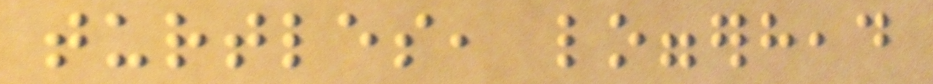turtles, loggerhead
